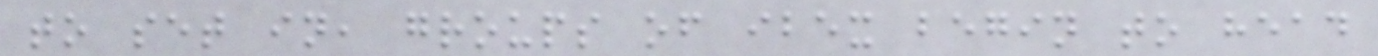to set in, groups of ibex begin to head
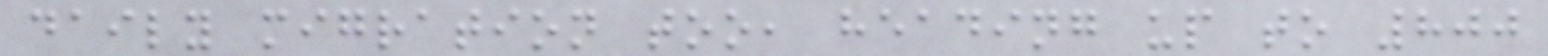daily migration too, heading up to 800
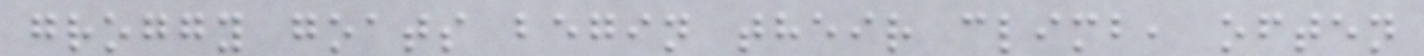groggy goats begin their climb, often
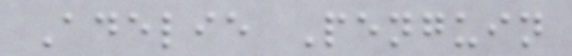Adelie Penguin
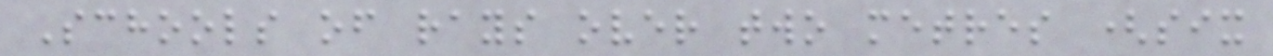Schools of rays over two metres (six
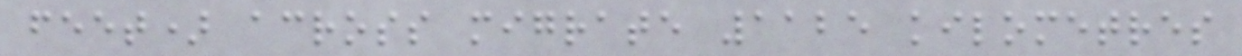feet) across migrate 1125 kilometres
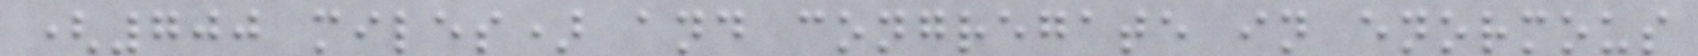(700 miles) and congregate in enormous
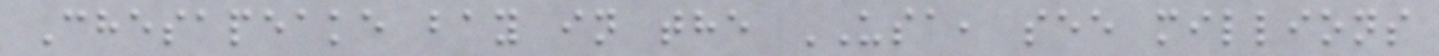Chesapeake bay in the USA, see millions
